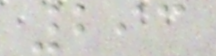293
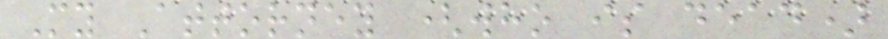My Attorney (who is dead)
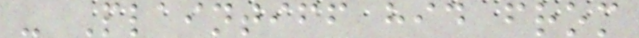- Plaintiff hid from
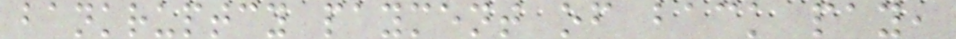bankruptcy payment of back pay,
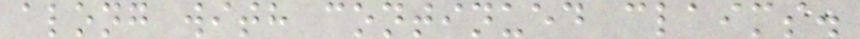along with continued claims.
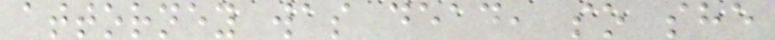attorney was dead, so she
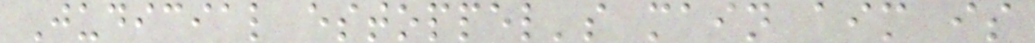Judicial estoppel's main aim is
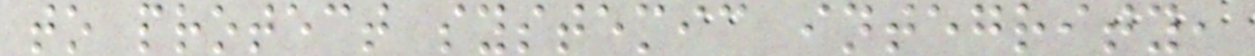to protect systemic integrity,
